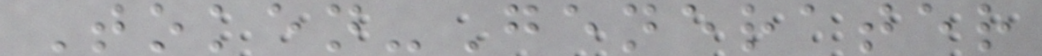Token-Generater
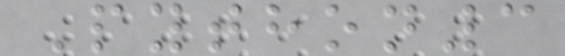Python3
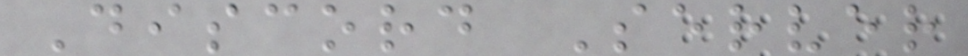Discord Server
